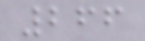266
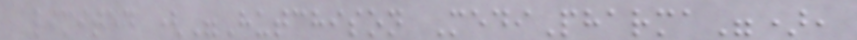Limited ("Hutchison MediPharma"),
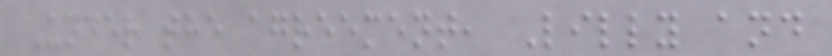Under the agreement, Lilly and
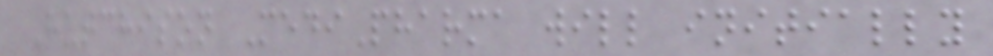Hutchison MediPharma will initially
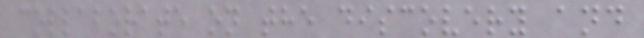collaborate on the discovery and
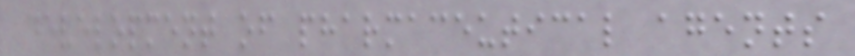development of pharmaceutical agents
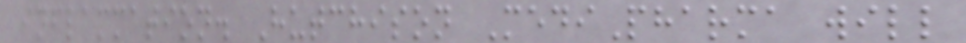inflammation. Hutchison MediPharma will
